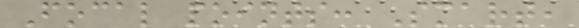Focal points: Smart,
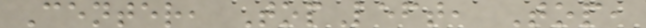Center, TopLeft, Top,
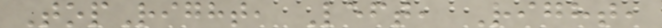TopRight, Left, Right,
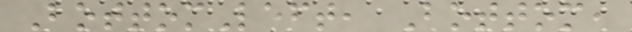BottomLeft, Bottom,
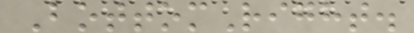BottomRight.
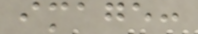image:
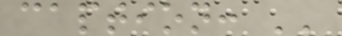caption: ''
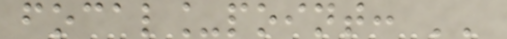focal_point: ''
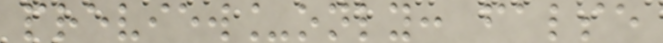preview_only: false
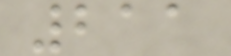211
